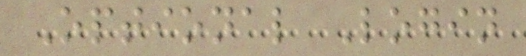Optional Login
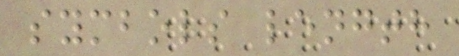symbols length
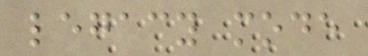legacy mode
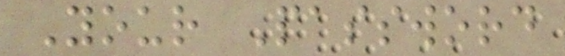Your Password
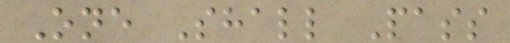One Shall Pass
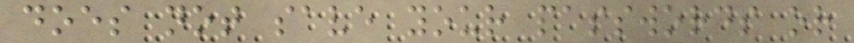does not save your passwords or
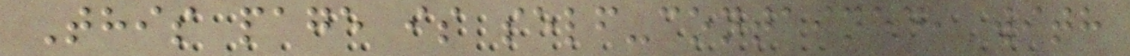This page is self-contained, with
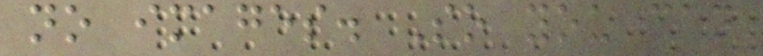no images. So you can
